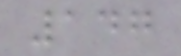147
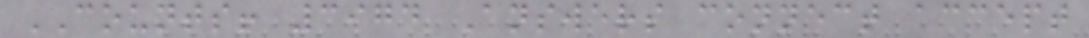COUNTS! 3974 Answers connect accept
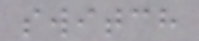switch
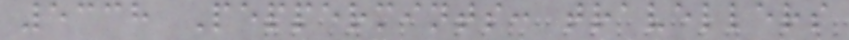5338 Peppermints: travellers
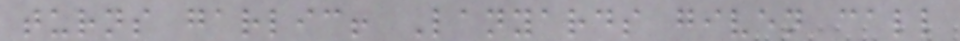turns garlic! Lanyards given call
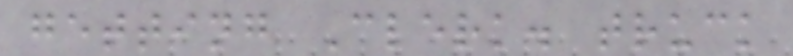getting Clerk. truck
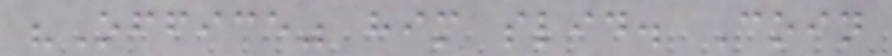"Office" him slid. Coin
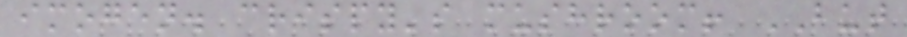imogen. crispy's mushroom! BUT
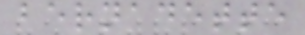bernadette
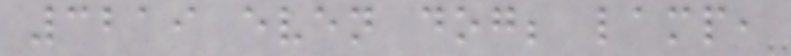3219 even dog; lamp,
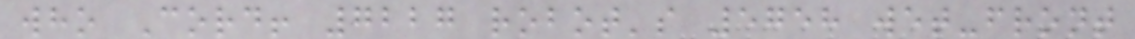who Cord! 7227 robot's 5758 wet-front
